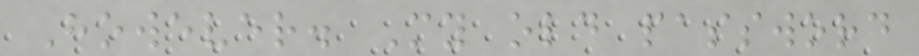However. My old password
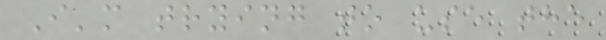I'm trying to use the
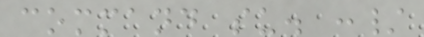command su. :/
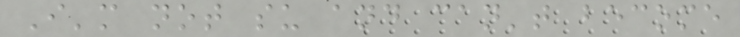I'm not su and can't become
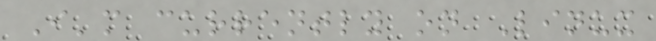I'm currently on Linux
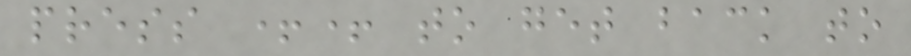press ++ to get back to
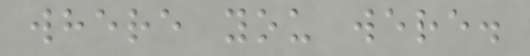where you were.
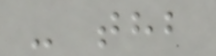- thb
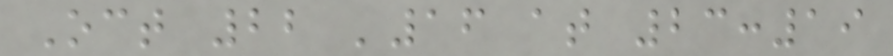Oct 22 '16 at 23:19
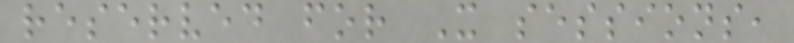reserved for X sessions,
